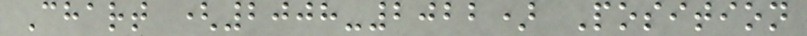Chart (2008-2022) Position
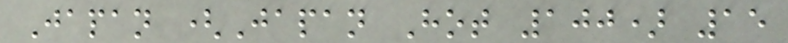Japan (Japan Hot 100) 15
